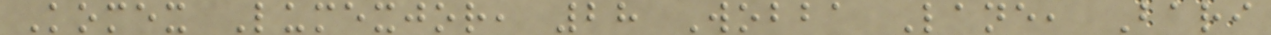Komex Lumexjor, 28 Wobba Lane, Bari
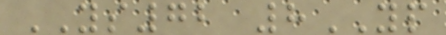YS72 8YP
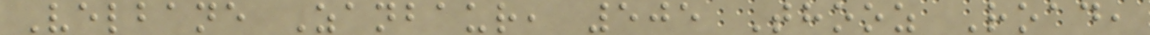Velbane Zanbaur, 505 Thooz Road,
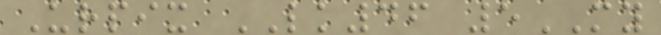Urpix LK46 5MY
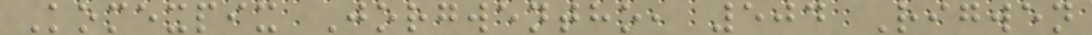Komexpix Jorgwentho, 504 Rigwen
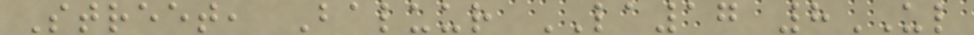Street, Baluur LA17 8UL
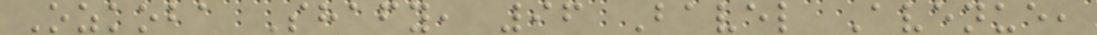Ozkoba Shafy, 96 Bavel Avenue,
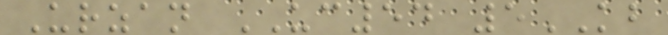Urzan UC54 5KB
